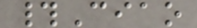#Ciao
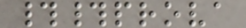##prova
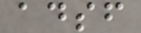adsf
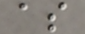as
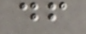df
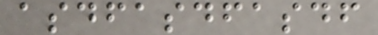asdfasdfasdf
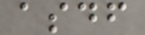asdf
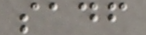sadf
